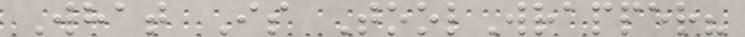What Is ToolWrapper?
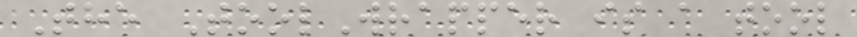The ToolWrapper is a tool
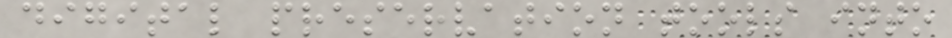digital preservation tools into
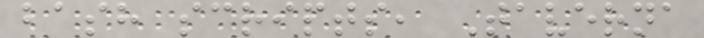bash scripts, Taverna
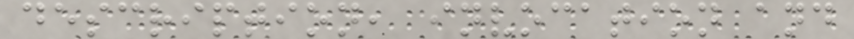description, invocation and
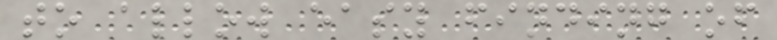to allow easy finding of
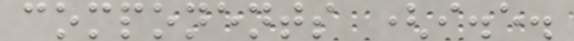components (i.e.
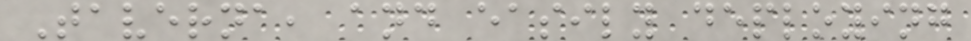Taverna, and easily deploying
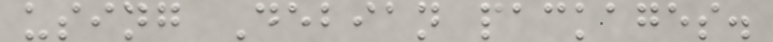using Debian packages.
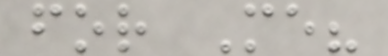for Me?
